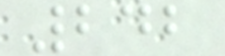242
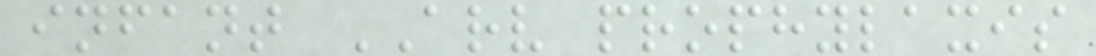infant ARV prophylaxis
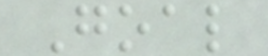Goal
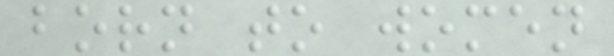born to women
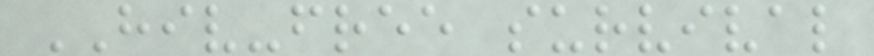HIV-free survival
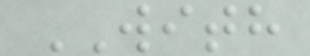WITH
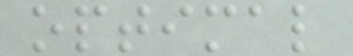optimal
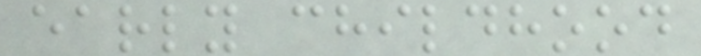early childhood
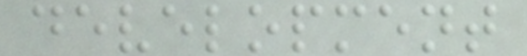development
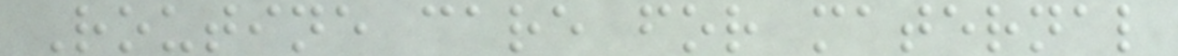Routine care for maternal
